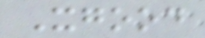Xgood
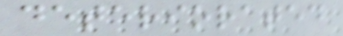deteriorated
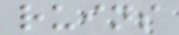ruins
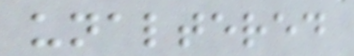unaltered
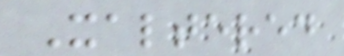Xaltered
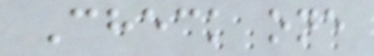Check one
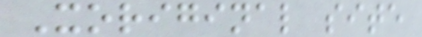Xoriginal site
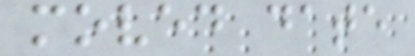moved date
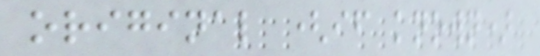original (if known)
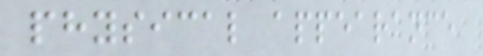physical appearance
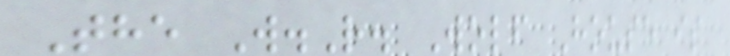The W.R. Wolf House is
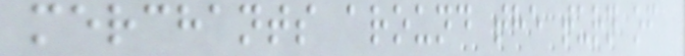merchants around the turn of
